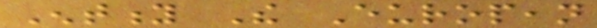Entity The European
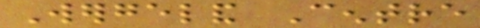Wergeland Centre
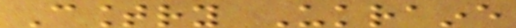Country Ukraine
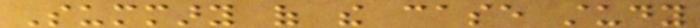Summary of the case study
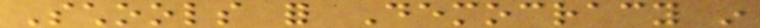Schools for Democracy in
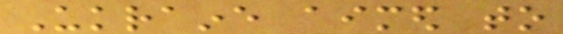Ukraine aimed to
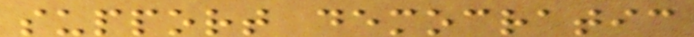support democratic
